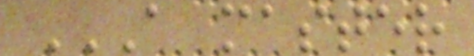A MASTER
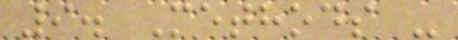9. Methods -
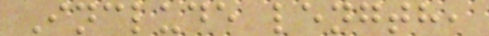Include length,
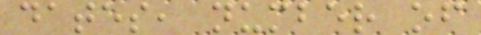dates, number of
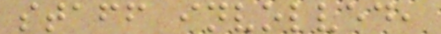staff involved,
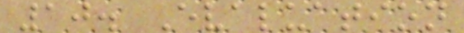10. Evaluation
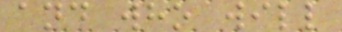and who will
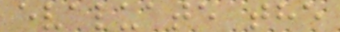evaluate the
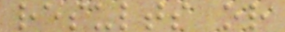results or
